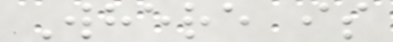Where is
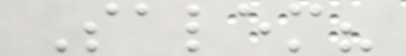Salem?
